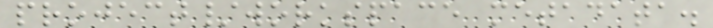project/workspace metadata.
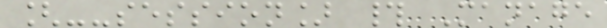[--session] # Manage
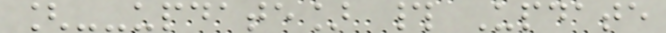[--update] # Update
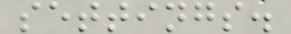settings.
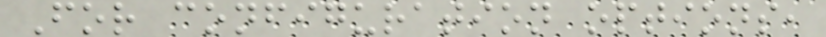For configuration options,
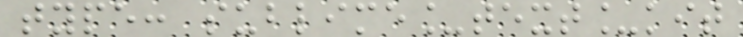type: sublime_text_kit
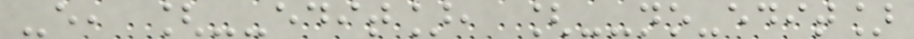-e, [--edit], [--no-edit]
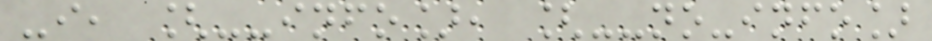-i, [--info], [--no-info]
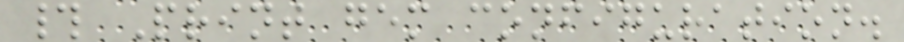# Print gem configuration.
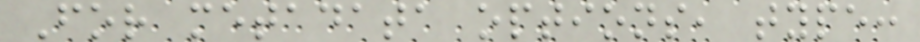For metadata options, type:
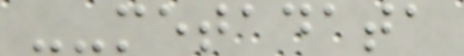--metadata
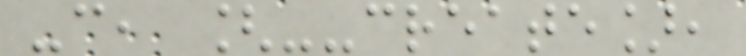-c, [--create],
